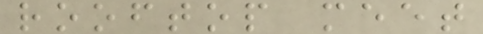rooftop meet
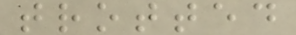trotted
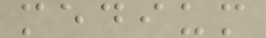medium
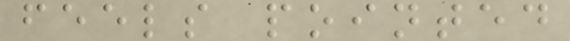feels pointed
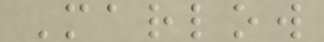Marlow
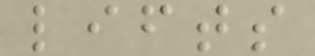lifts
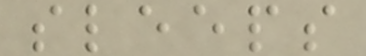sleeps
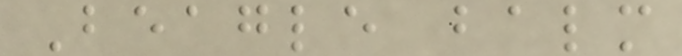Beagle balm
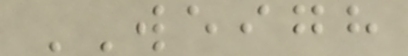WEIGH
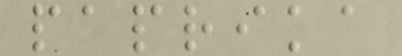paprika
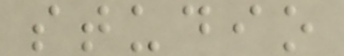studio
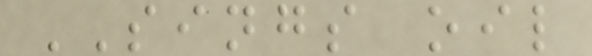SINGS oil
